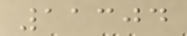11304
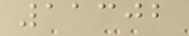11302
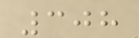308
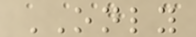ONLY
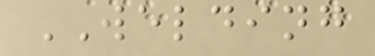WELDING
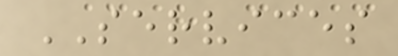SERVICES
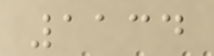1134
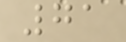71
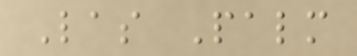Las Palm
